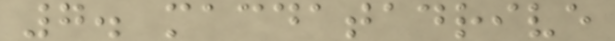7. macdatadrive
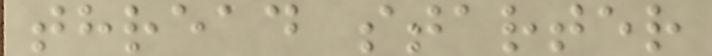thread starter
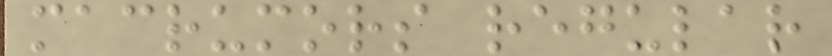macrumors regular
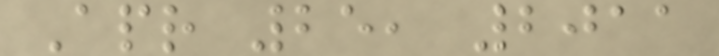Apr 25, 2011
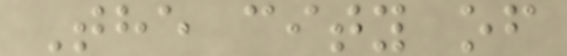The city of
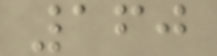160
